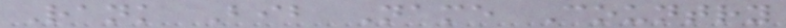Rank Bib Name Country
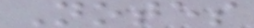Notes
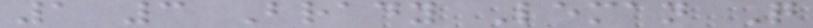1 3 Brady Leman Q
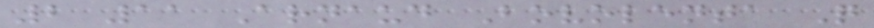2 11 Arnaud Bovolenta Q
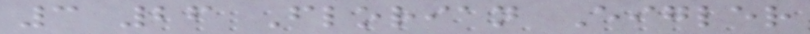3 26 Florian Eigler
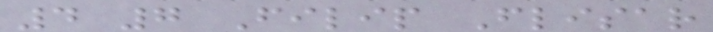4 7 Filip Flisar
